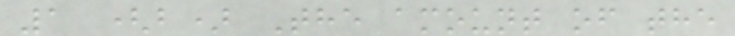1 (b) The amount of the
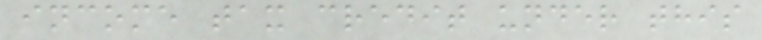income tax credit under this
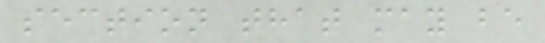section that may be
